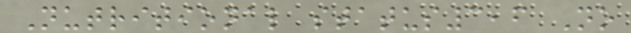Nutritional status3,6 No
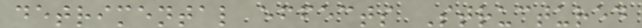detrimental effects Structured
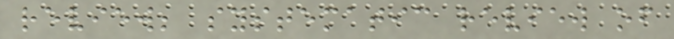review; systematic review of
